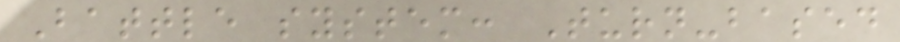Battle system: Turn-based
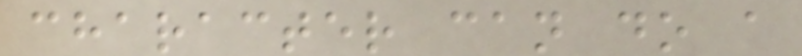character can do a
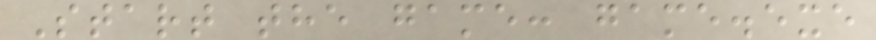Start the game: game.exe
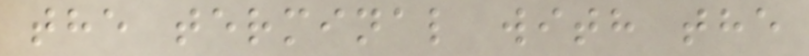the terminal with the
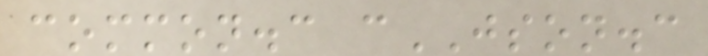common.c cJSON.c
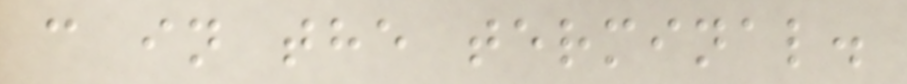c in the terminal.
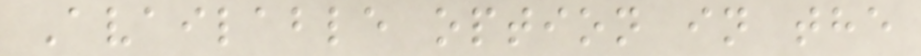Available option in the
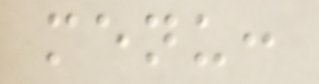menu:
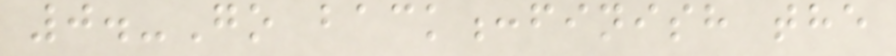0.-Go back:finish the
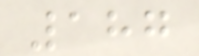187
